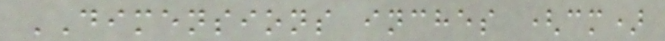DIMENSIONS inches (cm)
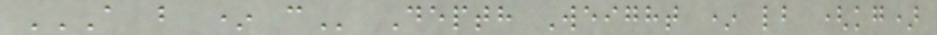A B * C Depth Weight * lb (kg)
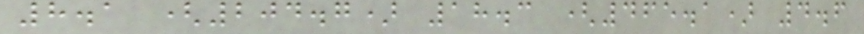8.1 (204.7) 18.3 (465.1) 4.6
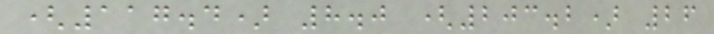(117.4) 8.0 (203.2) 26
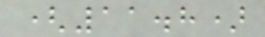(11.8)
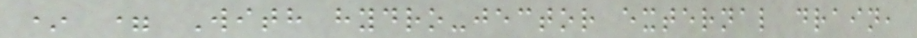* = With hydro-jector external drain,
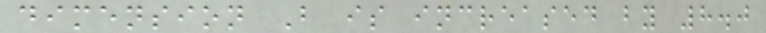dimension B is increased by 8.0
